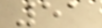51
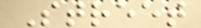Street
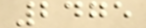2475
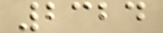2324
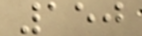150
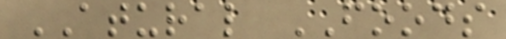ATURAL FOODS
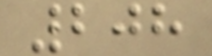208
